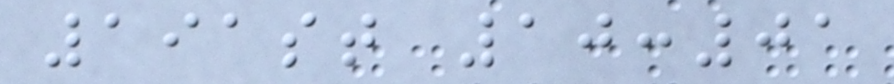191st 10:01
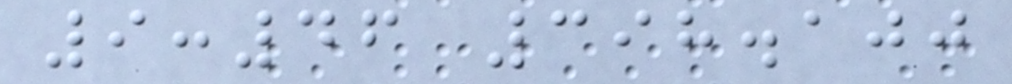9:46 398.100
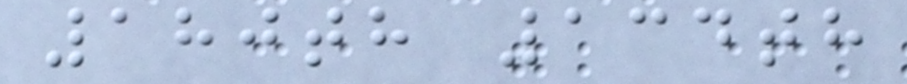180th 134th
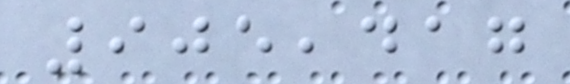905,417
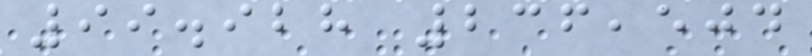99.928 236,504
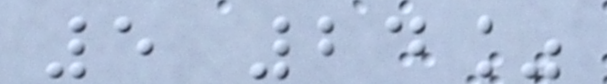5 24%
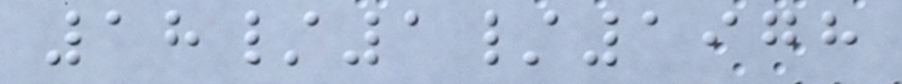18/1/1978
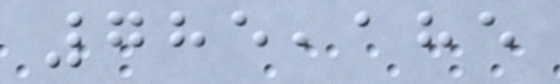785,185
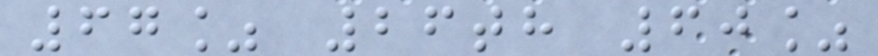67% 26th 60%
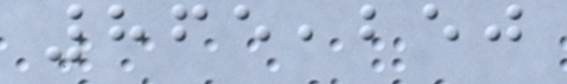865,250
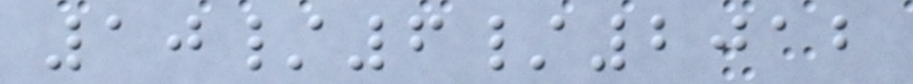10/6/2012
